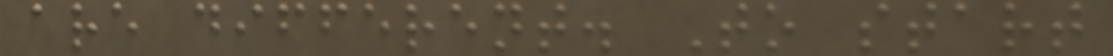are different. To start
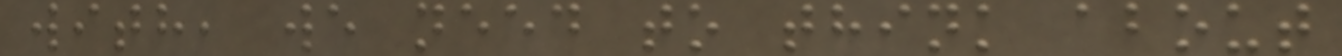with, we need to think about
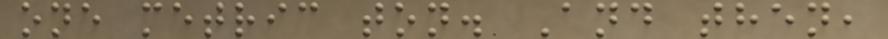one metric ton. And then,
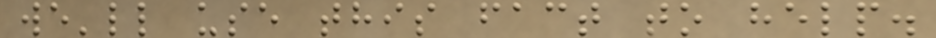we'll use this fact to help.
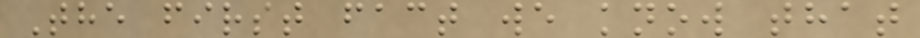The first fact we know that
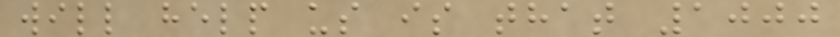will help us is that 1000
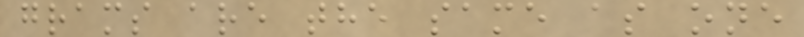grams are the same as one
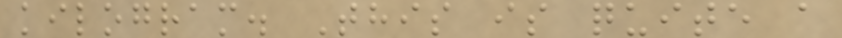kilogram. This is quite a
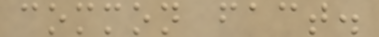common fact.
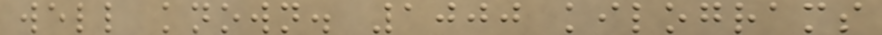well known. 1000 kilograms
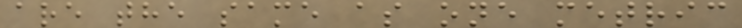are the same as one metric
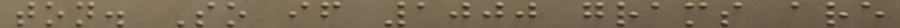ton. So if 1000 grams are
